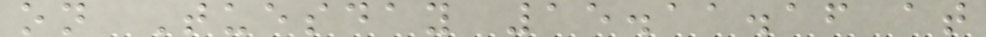on Tuesday 15.11.16 at
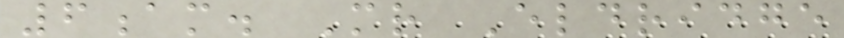6am. Mr Eldridge
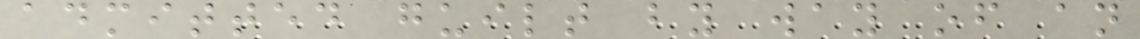admitted guilt by way of an
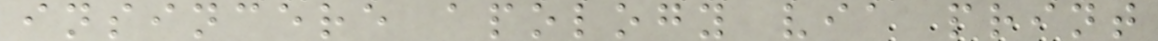insincere apology via print
